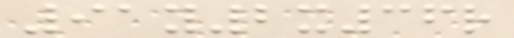91y2x36r
